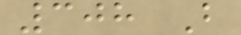308 B
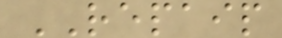REPAIP
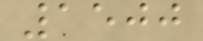1500
